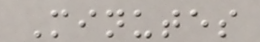Minutes
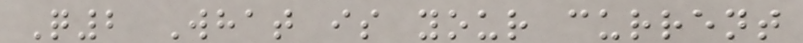Q2 What is your current
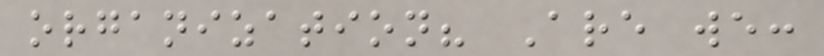organization? Are we:
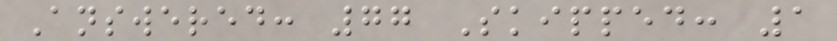Answered: 77 Skipped: 1
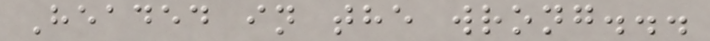Headed in the wrong...
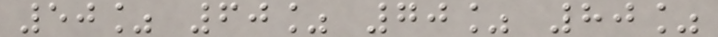50% 60% 70% 80%
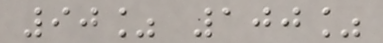90% 100%
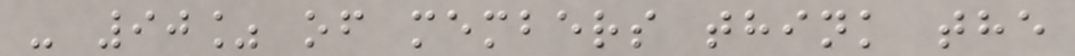- 90% of members think the
